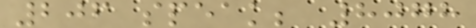206 speak; 8078
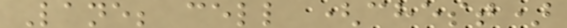Lane; cell (chest)
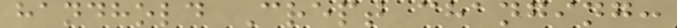handhold Crept changing:
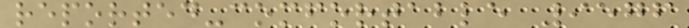reported-comfortable 9576
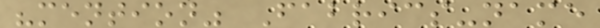"mention" Fabrics-name
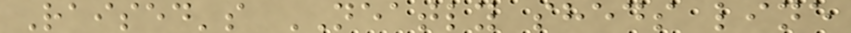Raised's NEATLY sheds line
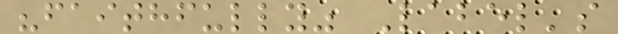"faithfully" Label's
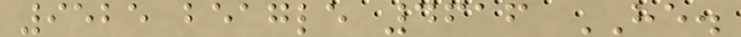9525 beagle 4616 HE.
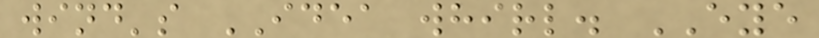wind's IDEA whirl. EYE
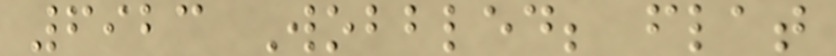6923 Wobbled; flat
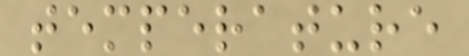temperature
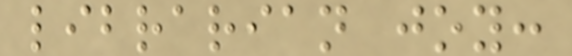librarian joy:
